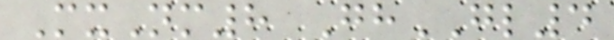MxNm8 GhGL4
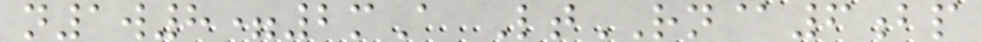n1w8=2mA LtRN@6bp
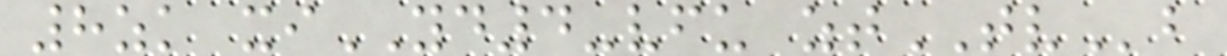8zk xiYD4-vfu ztTVb
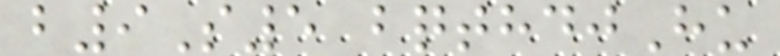b9S5 bqthdjHu
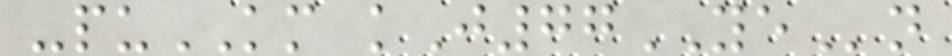-puKM kJ77YEn
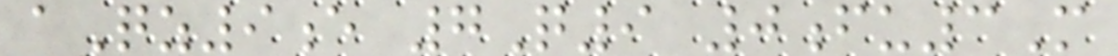aQz9e 7Q9 0fu3M
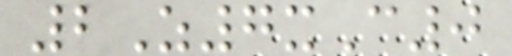2Z7xC0
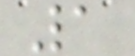1
